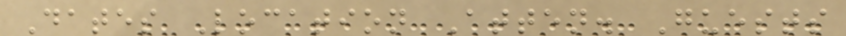Dates Location Atten. Guests
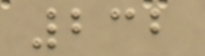232
